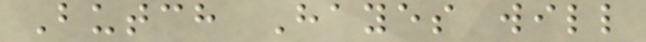Butch Hayes will
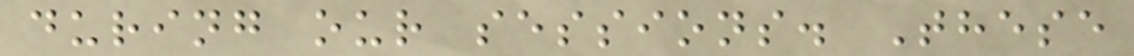during our sessions. These
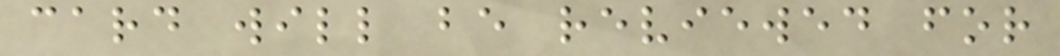card will be reviewed for
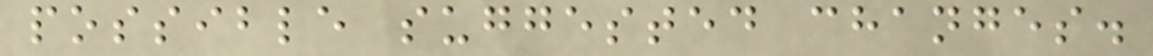possible suggested changes.
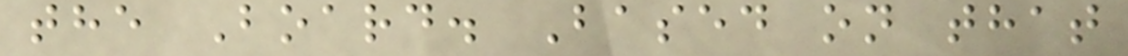the Board. Based on that
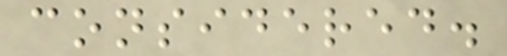considered.
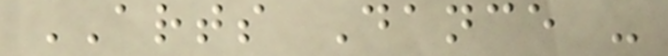ARTS Dance -
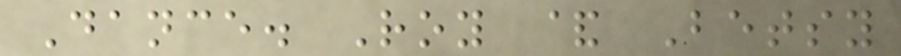Dance. Roy & Betsy
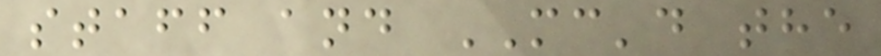staff and MC'd the
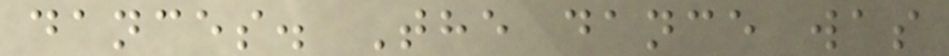dances. The dance was
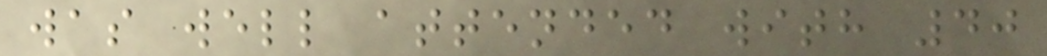was well attended with 40
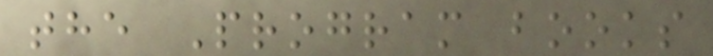the Program books
